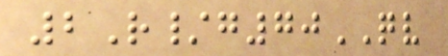2R/g70QV
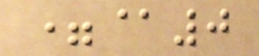=@0
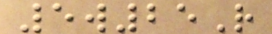5w25R
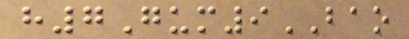h7Gum9BAO
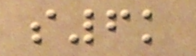s6k
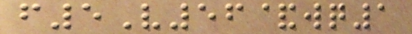f5V56&wq1
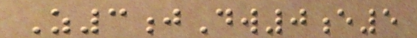Z3jDw0e5
